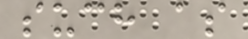such as
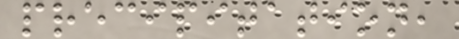precipitation,
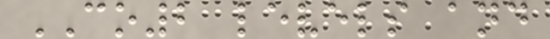CO2 levels and
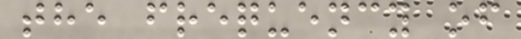the frequency of
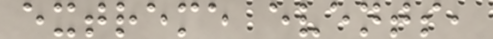extreme events,
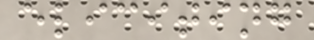eliciting
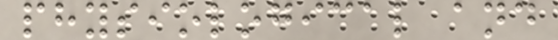physiological and
